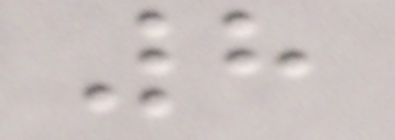8
